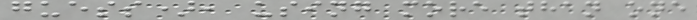guess), using more than one
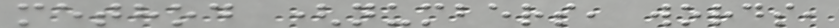method (numbers, words,
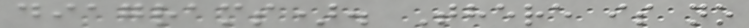diagrams). There is no
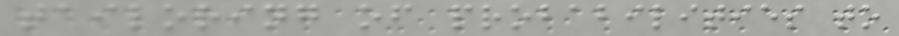tailoring of probabilities to
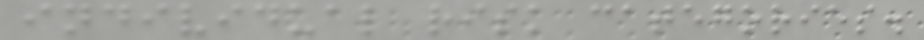individual risk categories.
